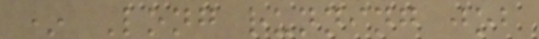* Long running job
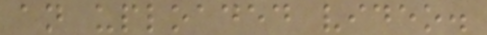an uploaded video.
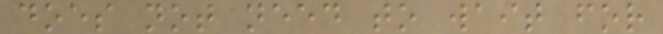does not need to wait for
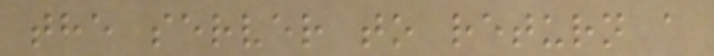the server to return a
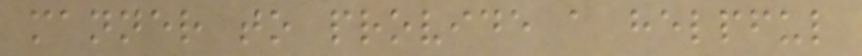manner to provide a helpful
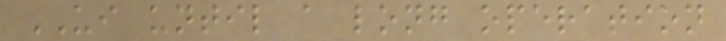UI until a long operation
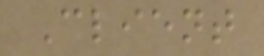Client
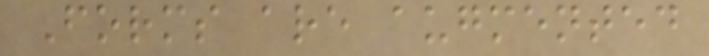Forms are augmented
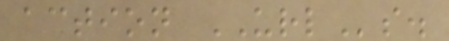action URLs.
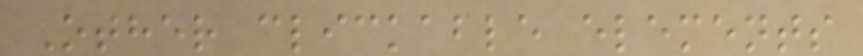Other clickable elements
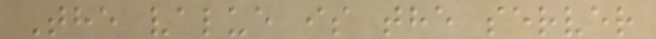The value is the server
